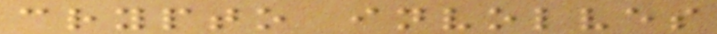crypto involves
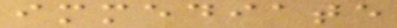immediate
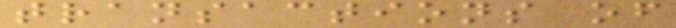transactions of
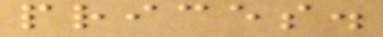prices.
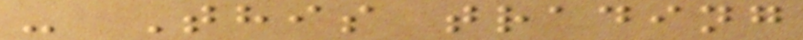- This trading
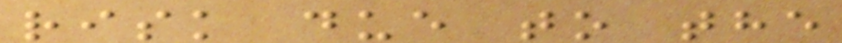risk due to the
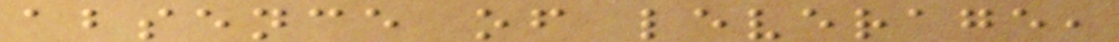absence of leverage,
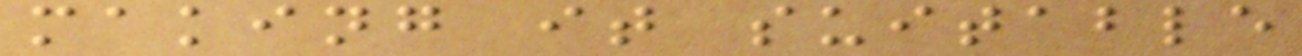making it suitable
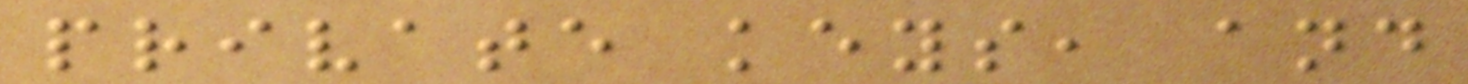private keys, and
